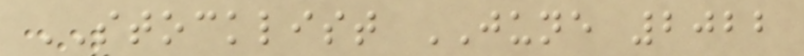STOCKLIST JUNE 2022
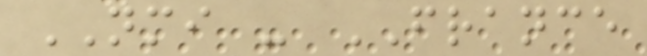NMI - FRANCE
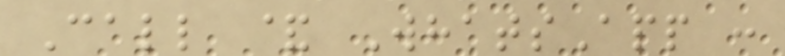Call & WhatsApp :
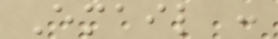Email :
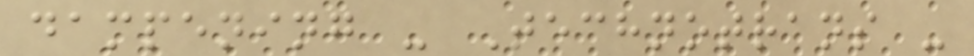dampening - Technotrans -
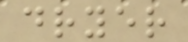dryer
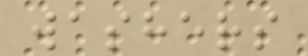washers
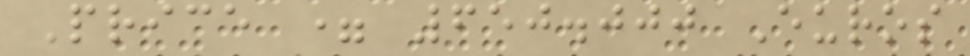Price = 650.000 Euros
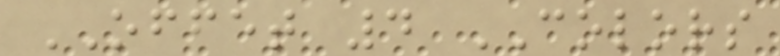OFFET 4 COLORS
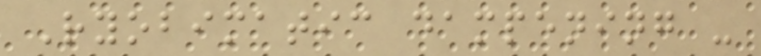Ryobimatic dampening -
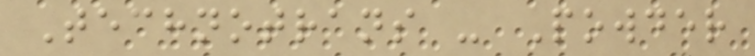Technotrans - Powder
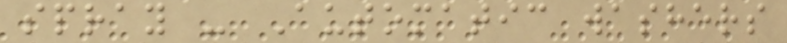spray - Automatic washers
